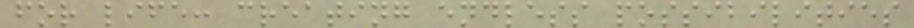for life: creating endless possibilities
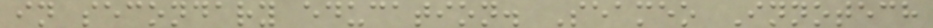in secondary education. Seameo Innotech
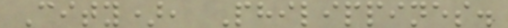City), Philippines.
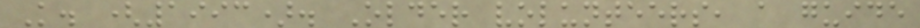K. (1993). Older volunteers, a guide
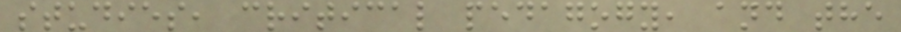studies, critical pedagogy, and the
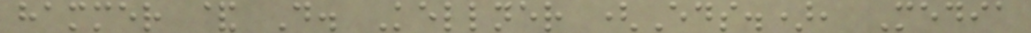hammer & D. Kellner (Eds.), Media
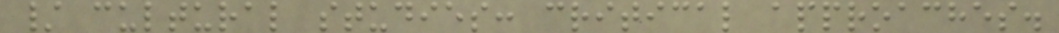/ cultural studies: critical approaches.
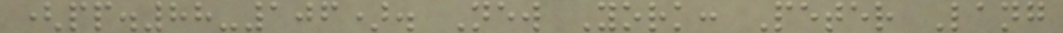(pp.88-106). New York: Peter Lang
